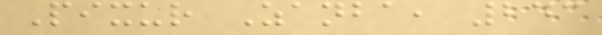Pixur Zanba, 243
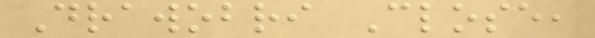Drawobri Close,
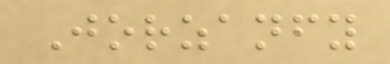Jorzanfy
